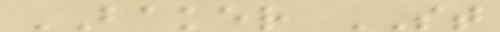BAKER ST
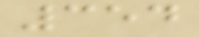354
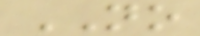NO
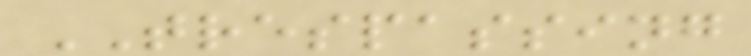TRESPASSING
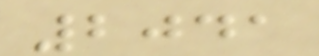2041
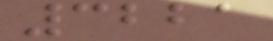3221
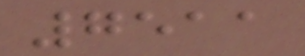7511
